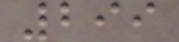299
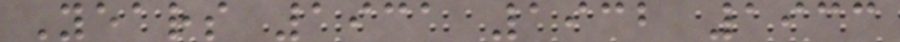Years 1931 1932 1933
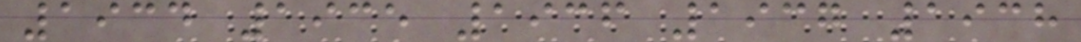1934 1935 1936 1937 1938
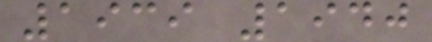1939 1940
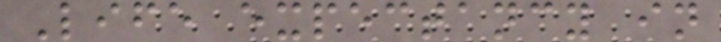Life expectancy in
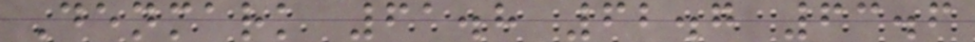Denmark 61.8 62.7 63.6
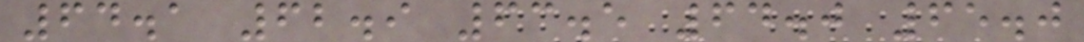64.1 62.9 63.5 64.0 65.0
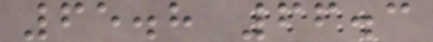65.8 66.3
